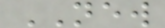NEW
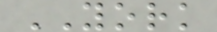YORK
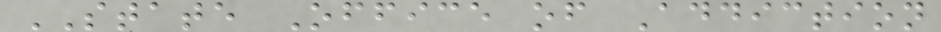STATE Office of Addiction
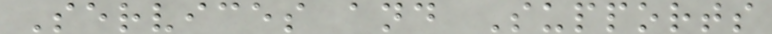Services and Supports
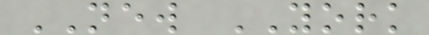NEW YORK
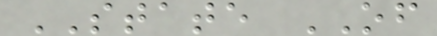STATE OF
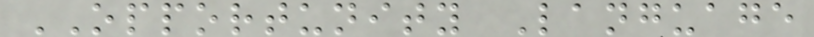OPPORTUNITY Language
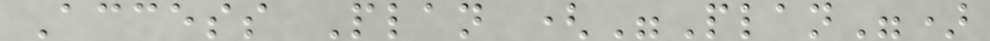Access Plan ("Plan")
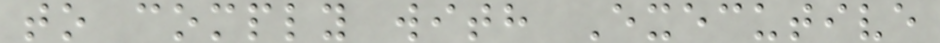to comply with Executive
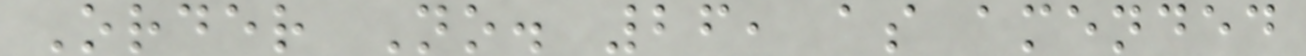Order No. 26, as amended
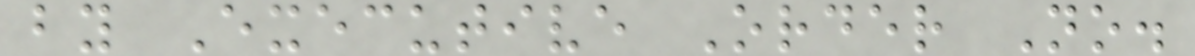by Executive Order No.
